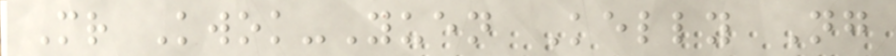Mr Kwok-Yuen Kelly Ng
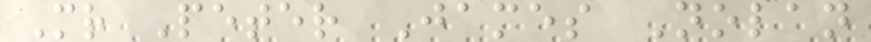Mr Peter James Nolan
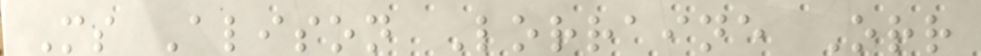Ms Alison Lorraine Orr
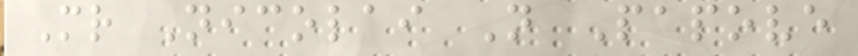Mr Nicolai N Papove
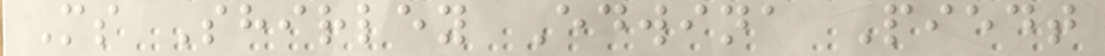Ms Shirley Edwina Piedt
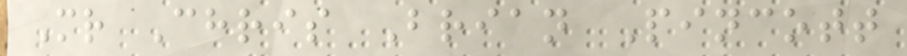Mr Chris Brian Pincott
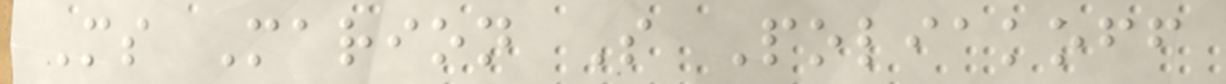Ms Marion S Poliakoff
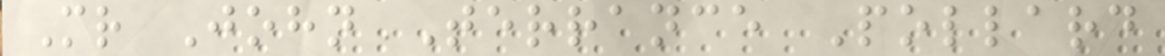Mr John Terrance Pollard
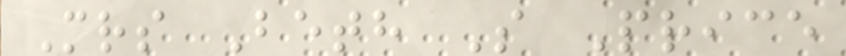Mrs Beth S Price
